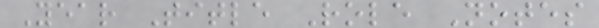Year Title Role Notes
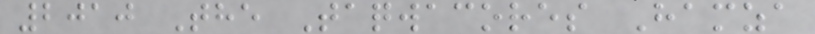2010 The Taqwacores Hamza
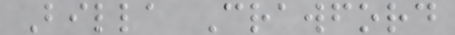Billa Crawford
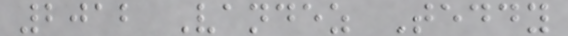2012 Vandez Teddy
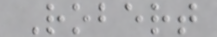Robert
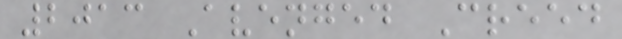2013 Avenged Creed
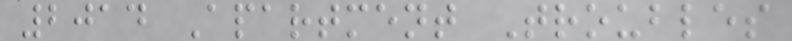2014 Apartment Troubles
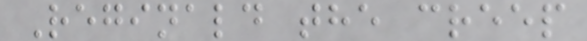Reginald the creep
